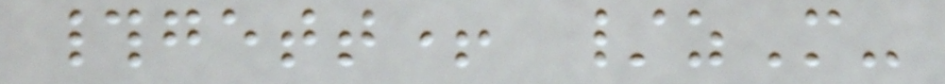#gett+ /zM-
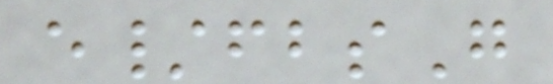e/fbsG
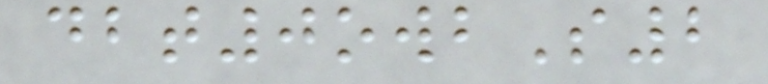dbt0owbS2
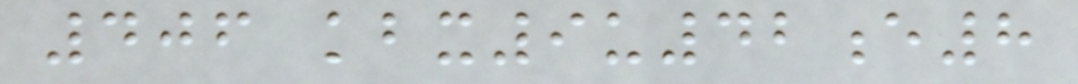406 kbx9u42e8
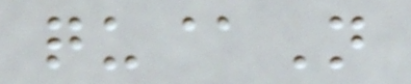qu@N
